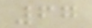67
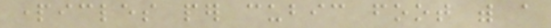particles per cubic foot with a
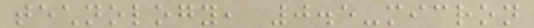technology, 0.5-micron
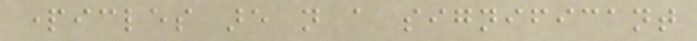particles are not a significant
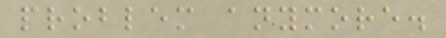problem anymore.
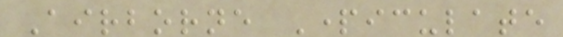Airborne Particulate
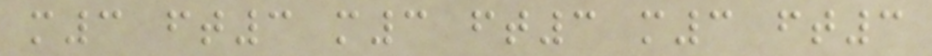m3 ft3 m3 ft3 m3 ft3
